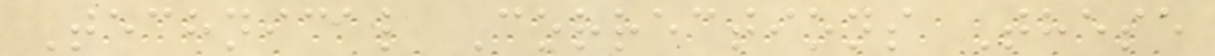Technical Corrections These
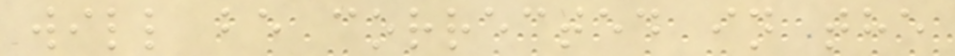will be corrected in the
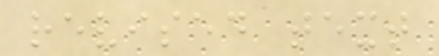revised text
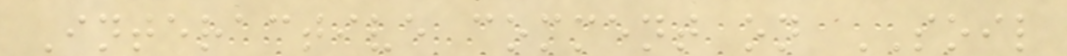Interactive comment on SOIL
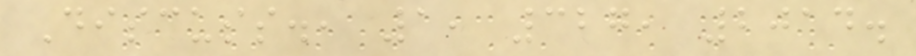Discuss., 1, 327, 2014.
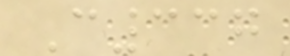C337
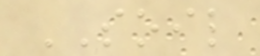SOIL
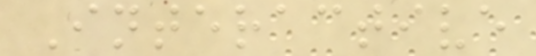Interactive
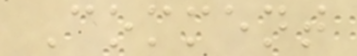Comment
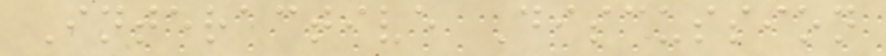Interactive Discussion
